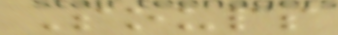Soups
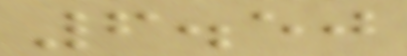6.50
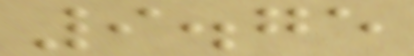9.75
